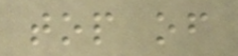top of
